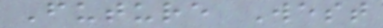Future West
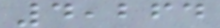4,264
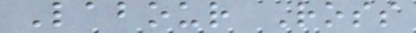Labour Ross
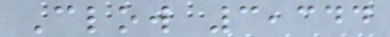Clow 3,344
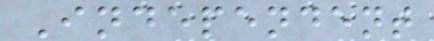Independent
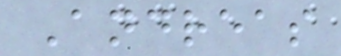Andreas
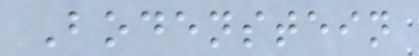Bodenstein
